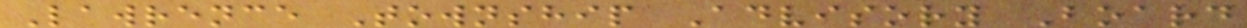Lawrence Township Advisory Board
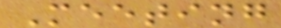Meeting
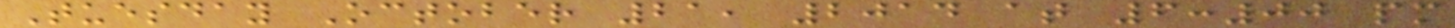Tuesday October 21, 2014 at 6:00 pm
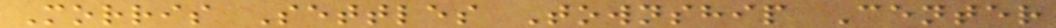Morris Settles Township Center
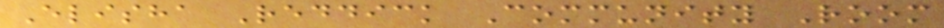Elisha Reddick Community Room
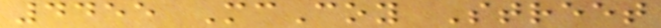4455 McCoy Street
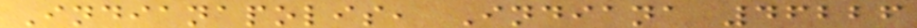Indianapolis, Indiana 46226
